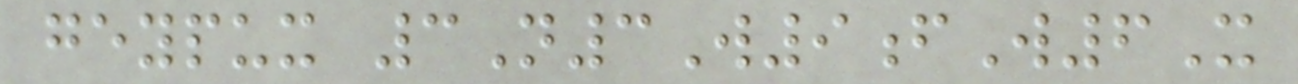geypux 3N3W9fW6X
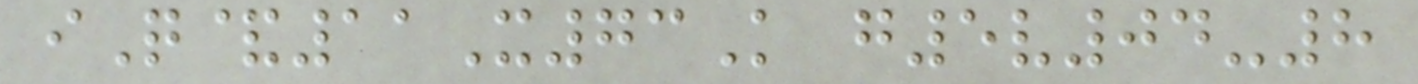iQ&11X73K g5v04-8
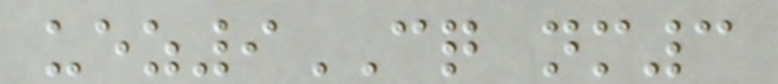uez9CQ nm3
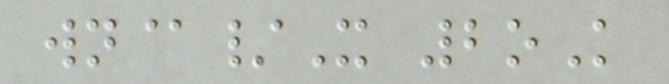wn@/X 2oK
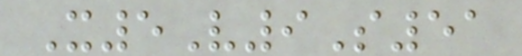X5V9S51
